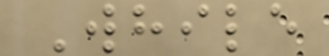While
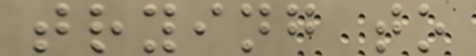trying to
